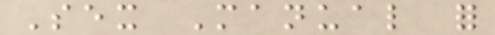Sex Manual for
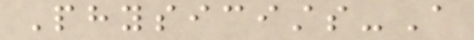Physicists-A
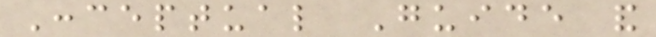Conceptual Guide and
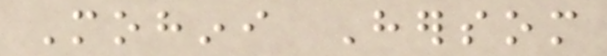Mohini Hersom
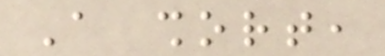A short,
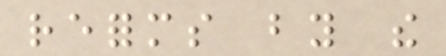reforms by the
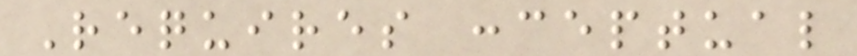Requires conceptual
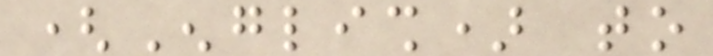(English) to
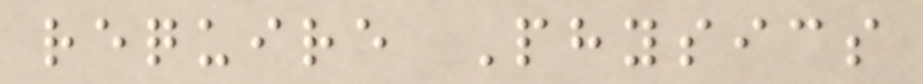require Physics
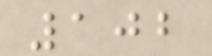102
